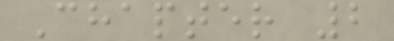Chapter 2
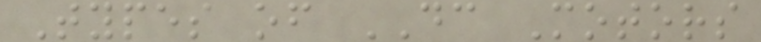Types of DC Motors
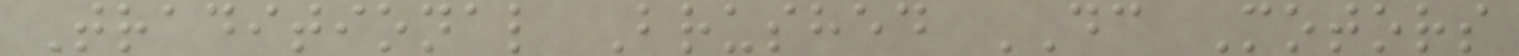Traditional Brushed DC Motors
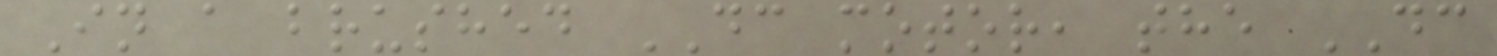In a brushed DC motor, the DC
